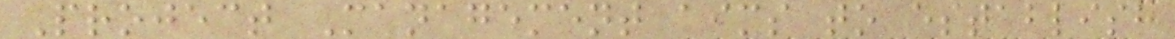Project Management aims to establish
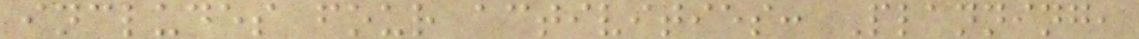includes four activities: Planning,
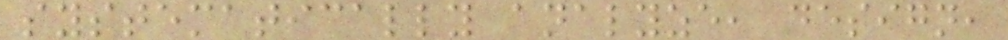systematically analyze, design,
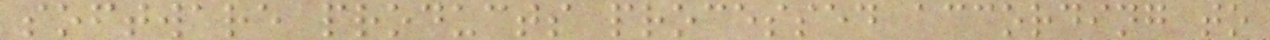software products processed according to
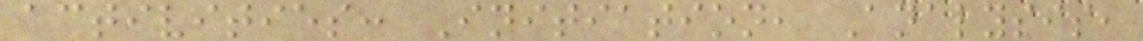activities: Initiation, Analysis,
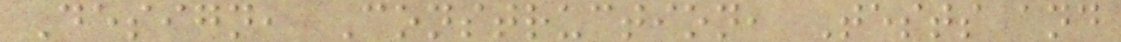Design, Construction, Tests and
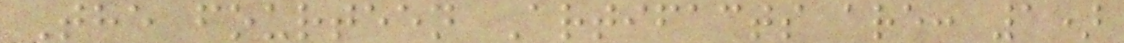The fourteen Artifacts are: 1)
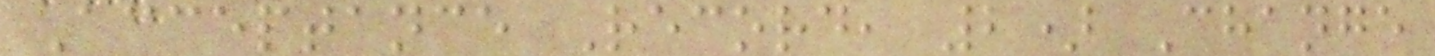Acceptance Record, 2) Change
